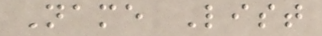Name List
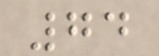74
